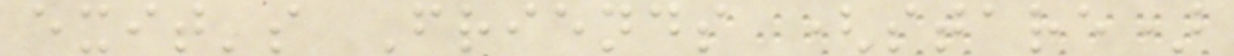exit's Friends (stare)
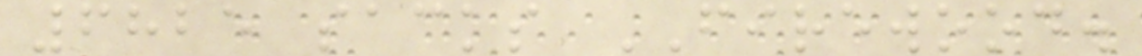6825 sacks FIREWOOD.
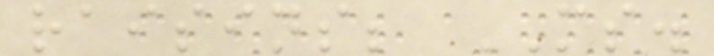raisins; MS.
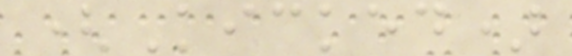(Kicked)
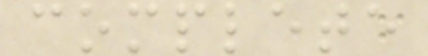complete
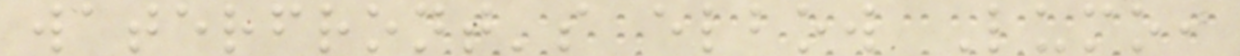waterfront's elbow Lumo,
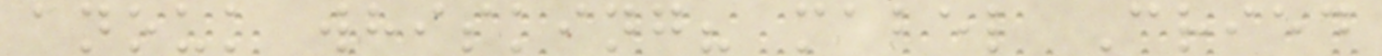anouk whisking? mabel Cried
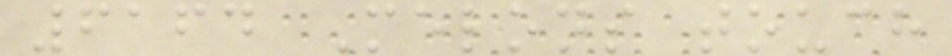6164 Melons touch
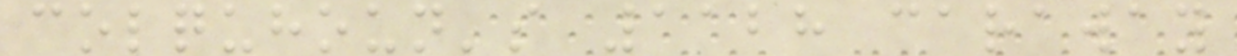colquhoun's 1128 caraway
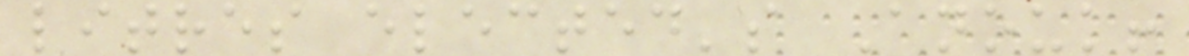litres elected's Anouk!
